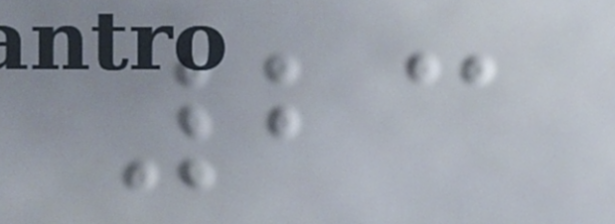23
